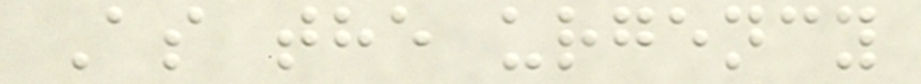As the urgency
